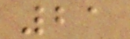21
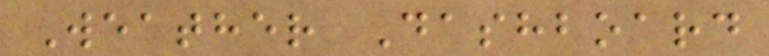Weather Dashboard
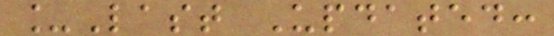_Last Updated:
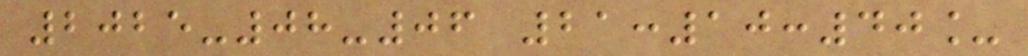2025-08-06 21:10:40_
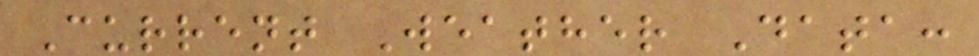Current Weather Data:
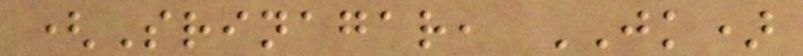(Srinagar, JK)
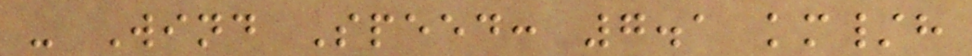- Wind Speed: 7.1 km/h
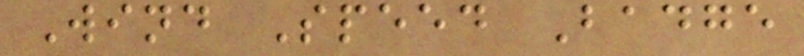Wind Speed Badge
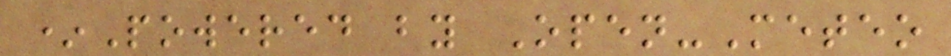*Powered by Open-Meteo
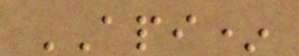API*
